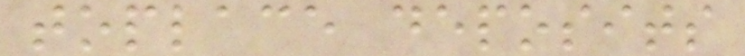toplace deposits
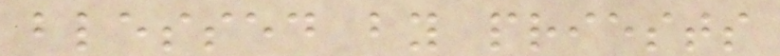blessed by priests
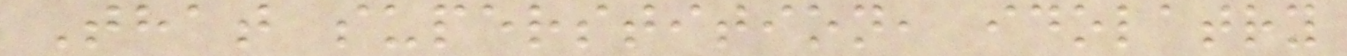That superstition, idolatry
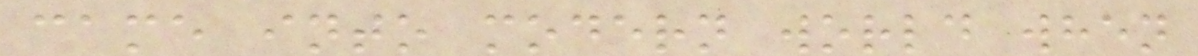came into modern world when
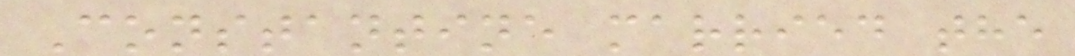Constantine married the
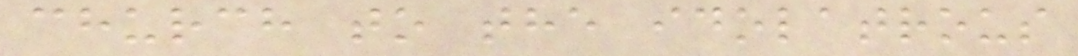church to the idolatrous
